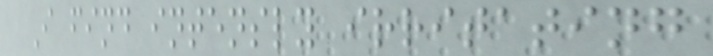I find intensly irritating
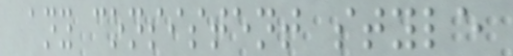any consistent style
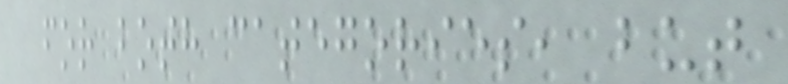for both categories, but
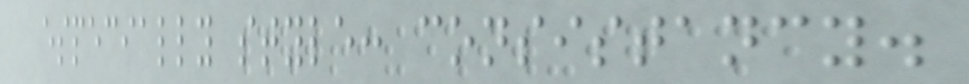especially style: consistancy.
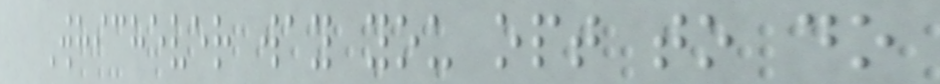Whichever way you opt to do
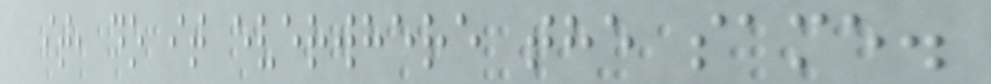it, do it everwhere the same.
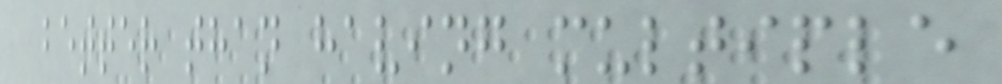better than having multiple
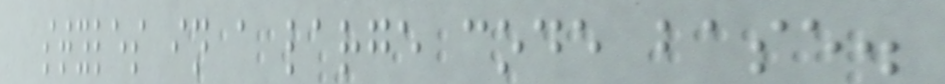styles in a large code base.
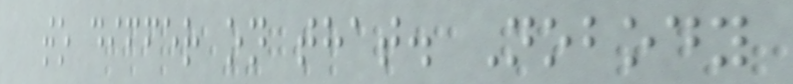to differ on that. Nobody
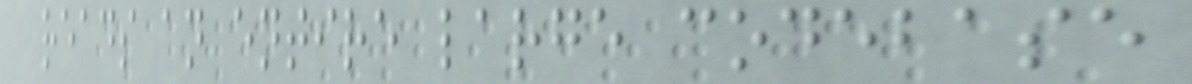reads an entire large codebase
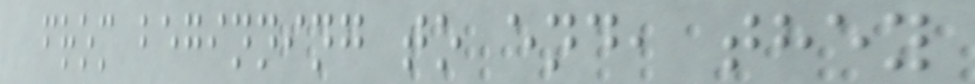from beginning to end, they
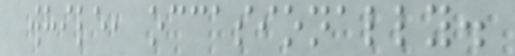while, occasionally.
